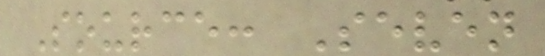Source: Seven
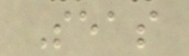Seas
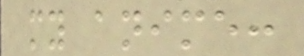my anime:
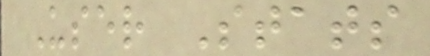User Stats
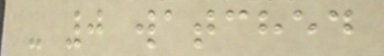- 0 watched
